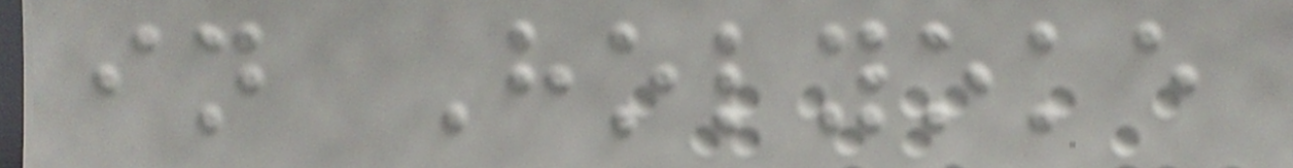in Holyoke
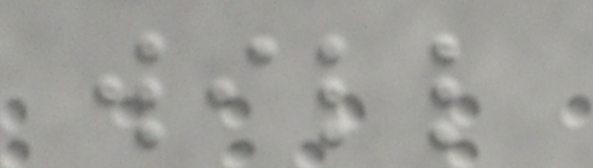will
